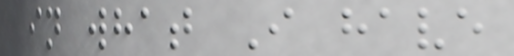in what I have
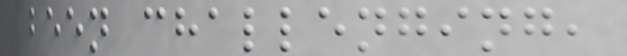been challenging,
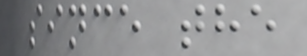since the
